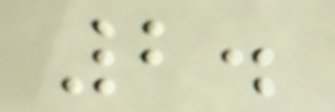2.
